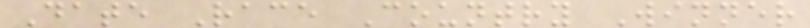Date Race Country Winner
